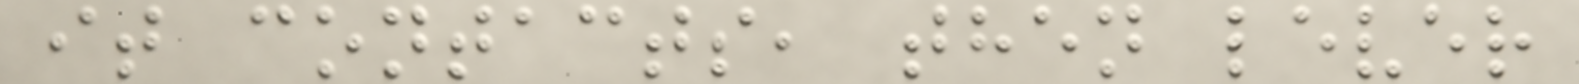it contacts, then lever
